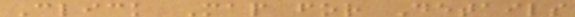Click Map for Details
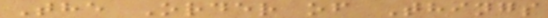The Order of Things
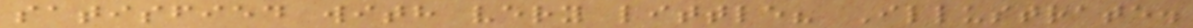satisfied with very little? Illustrate.
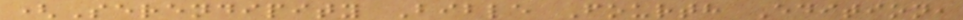(Serendipity Bible Fourth Edition,
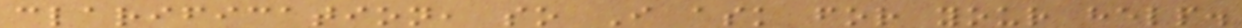clarification, so I ask for your help.
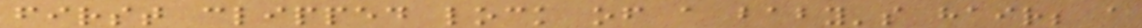first clipped lock of a baby's hair; a
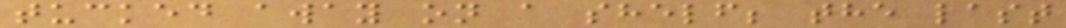tucked away on a shelf; the last
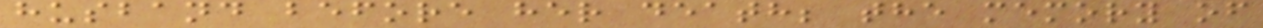husband before her death; the memory of
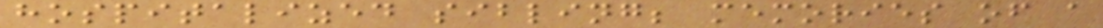hospitalized sibling; memories of a
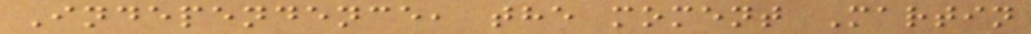Independence, the moment Martin
